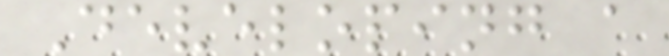Developing a
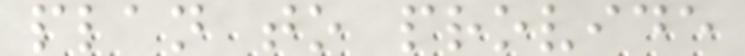plan to provide
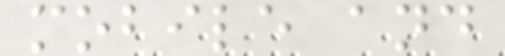mobile and
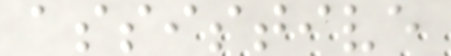assistive
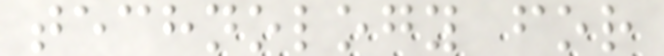technology for
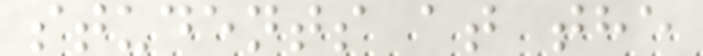students at the
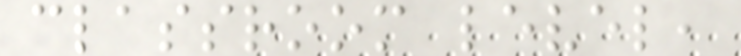classroom level,
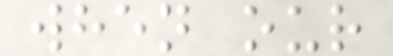when our
